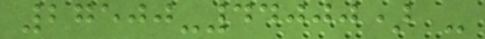27500-44000) -
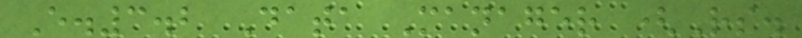E.3.2 Data Manager (Rs.
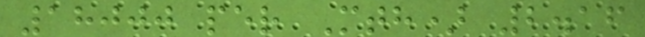18000 per Mth) 2.16
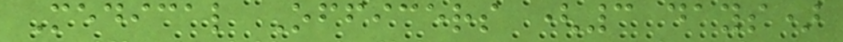Medical Officers (3 days)
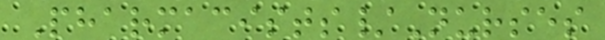Pharmacists/Nurses
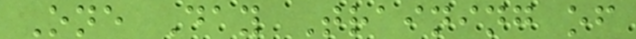One Day Training of
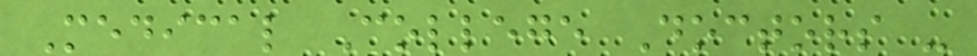Medical College Doctors -
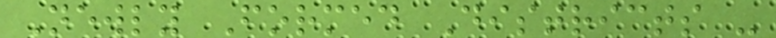Newly Formed Districts -
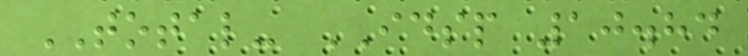TOTAL- IDSP 10.84
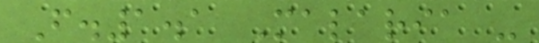F.1.1 Malaria -
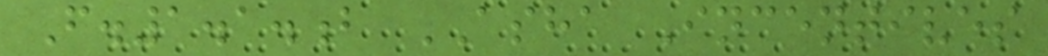F.1.1.b ASHA Incentives
